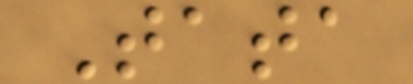Tata
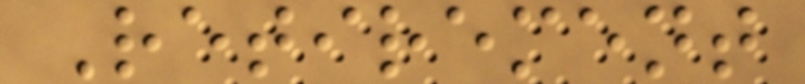Retirement
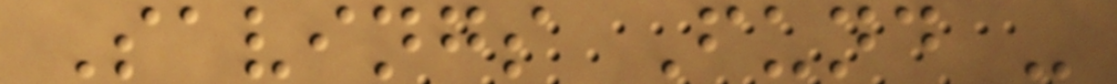Savings Fund -
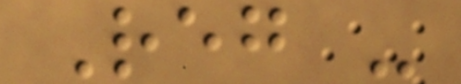Reg -
